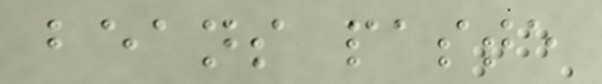beans paste
